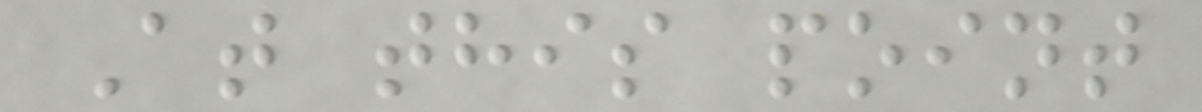At this point
